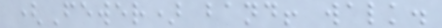(Fewer) band! walk.
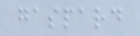gaspard
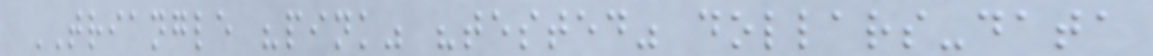TRIANGLE "pink" "tested" dollars-data
